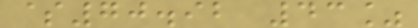$70.92 43%
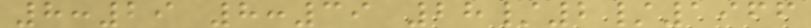8:29 8:39 28/2/1966
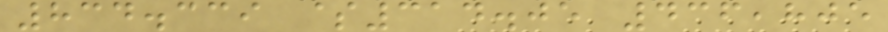834.339 $314.05 436,805
